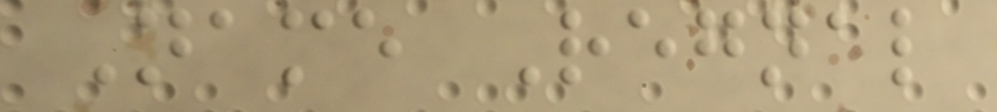Name Regnal
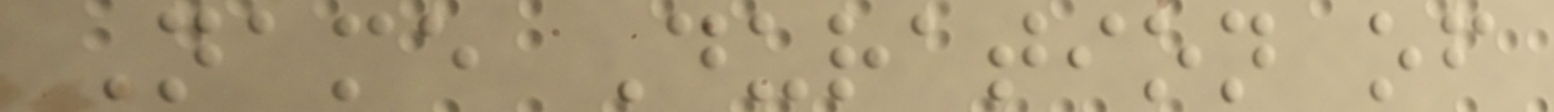Name Duration of
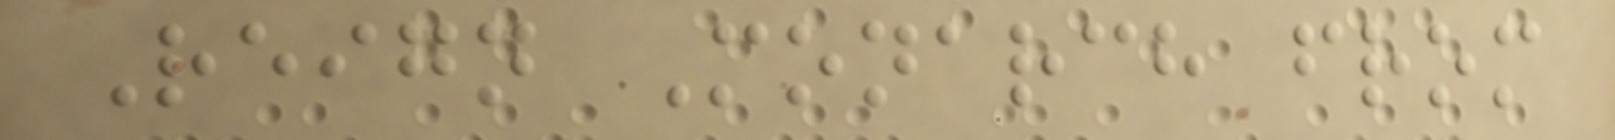Reign Monarch from
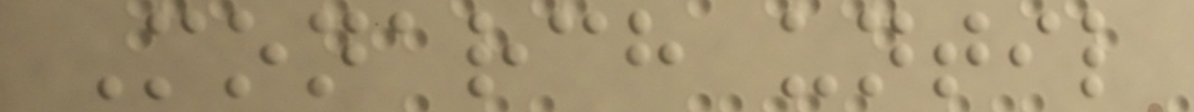Monarch until
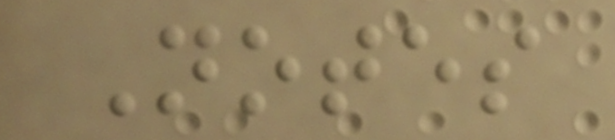Notes
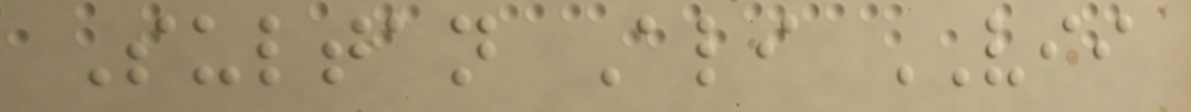Sultan Ali VII
